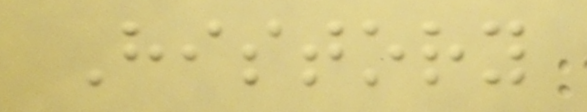History
